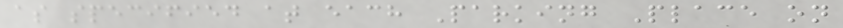as specified at each Parking Place on
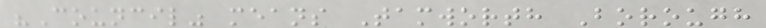"Council" means Tamworth Borough
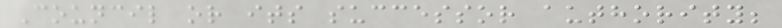Council or its successor authority;
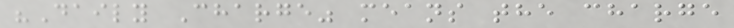"Daily Charge" means the charge
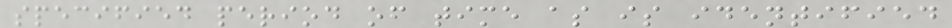specified period of time as is identified
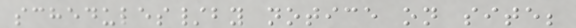schedules/by notice on site;
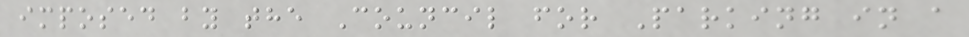imposed by the Council for Parking in a
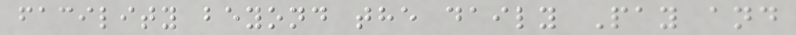facility beyond the daily Pay and
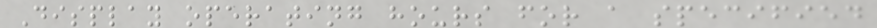Display operating hours for a specified
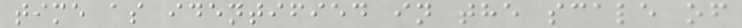time as identified in the scale of
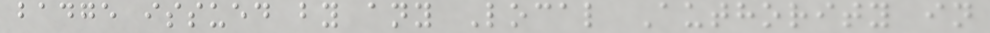badge issued by any Local Authority in
